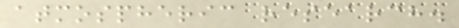atmospheric research.
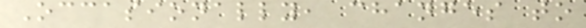Occasionally, changes to
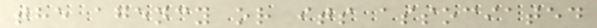the agency or its associated
